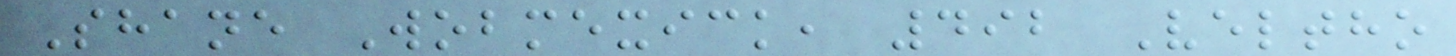Shane Wobmexick, 492 Veltho
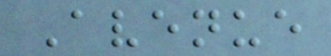Avenue
